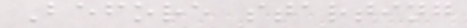Before starting
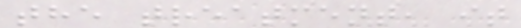the treatment, it
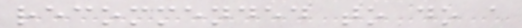recommended to do a
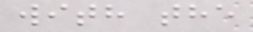with the
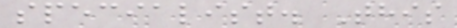specialist. This
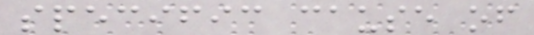specific cause of
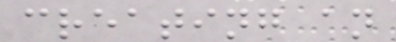creating an
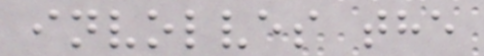involves the
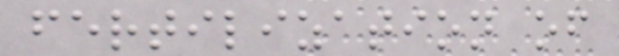fertilization of
